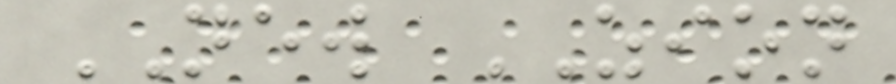NEW ZION
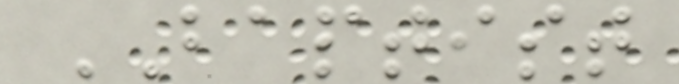BAPTIST
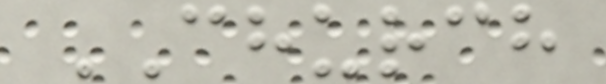CHURCH
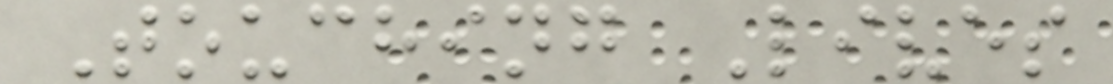Touching Lives
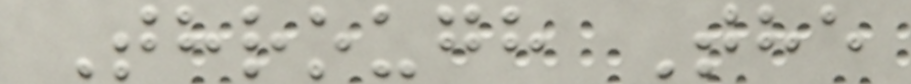Through The
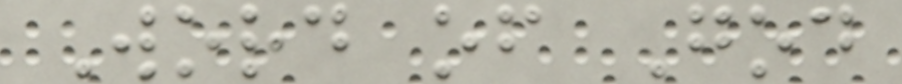Word of God
